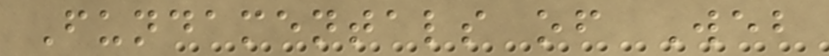Fundamentals of Web
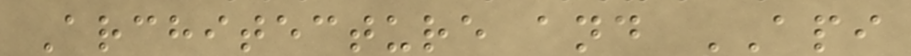Architecture and API
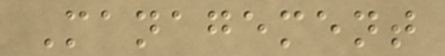Management
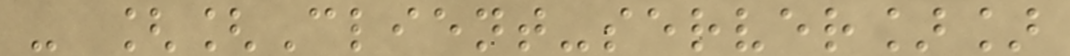- [[Client-server]]
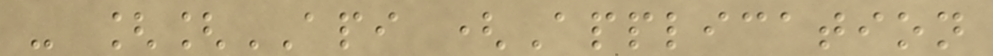- [[API (Application
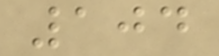104
